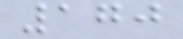170
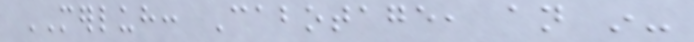MERLUH: Cabotage, an in-
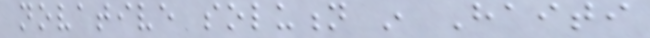novative solution in Haiti
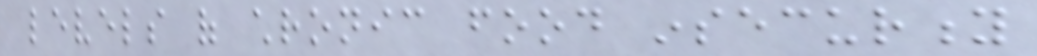levels of chronic food insecurity
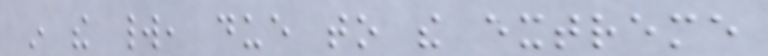in the world, due to the extreme
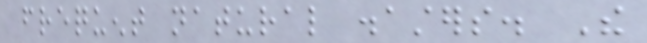frequent natural disasters. The
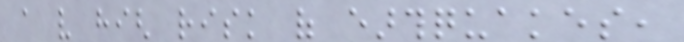a very high risk of earthquakes,
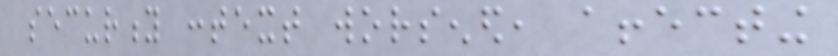security context worsened, affecting
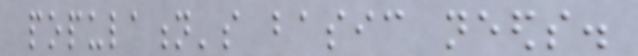population's basic needs.
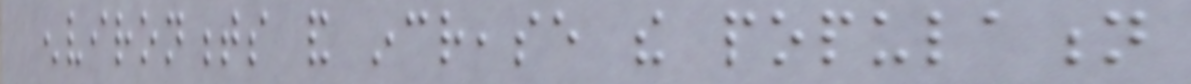environments and increase the population
